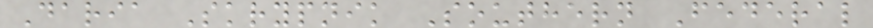Daria Skrypnik Southern Federal
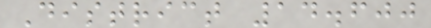District 14.600
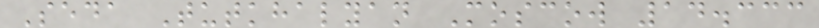Seda Tutkhalyan Moscow 14.333
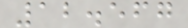12.567
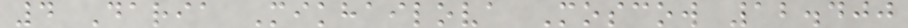4 Daria Mikhailova Moscow 12.400
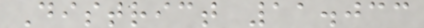District 11.033
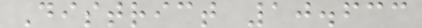District 10.633
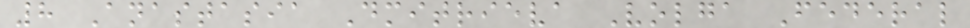8 Anastasia Dmitrieva Volga Federal
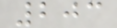203
